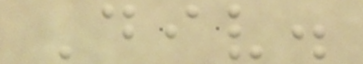Div.
